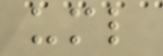uml
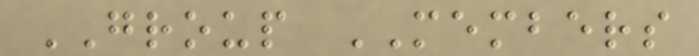GROUP MEMBERS
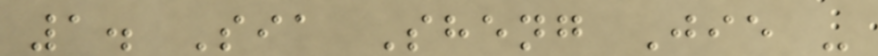1. Sia Sheng Jie -
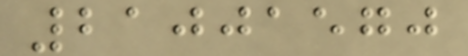21001570
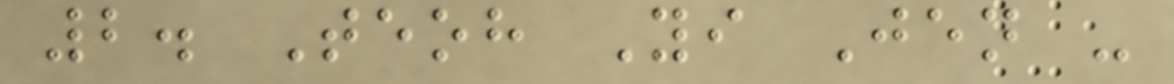2. Teoh Yi Jen -
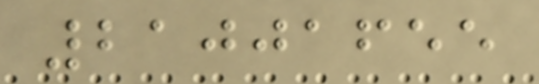21001655
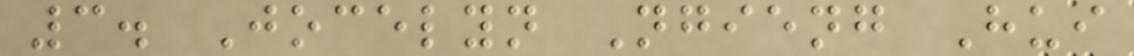3. Jocelyn Ngieng Hui
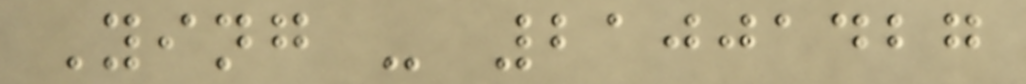Ying - 21001427
